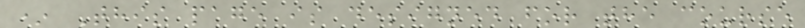* This page is designed for the course
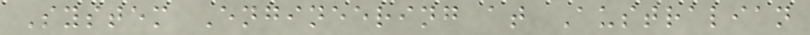System Engineering at Australian
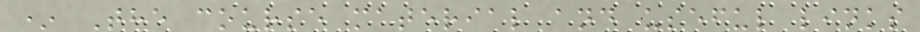* The course material and useful links
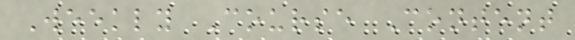Weekly Course Content
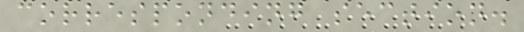corresponding section.
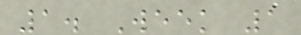1. Week 1
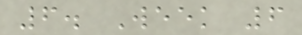6. Week 6
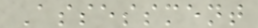Assessment
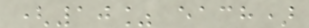(10% each)
